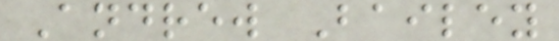Andrew Bailey
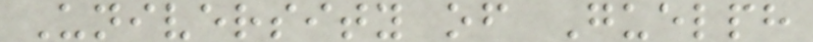University of Guelph
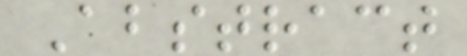Abstract
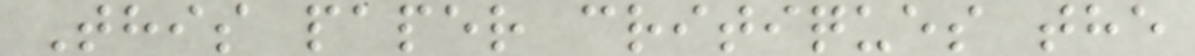This paper critiques the
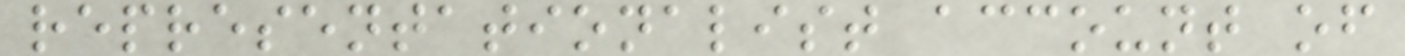representationalist account of
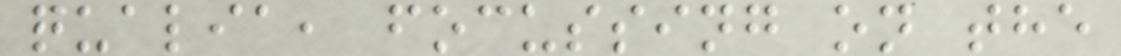qualia, focussing on the
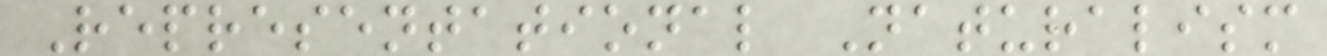Representational Naturalism
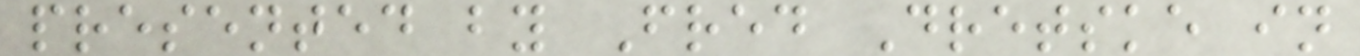presented by Fred Dretske in
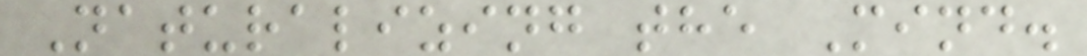Naturalizing the Mind.
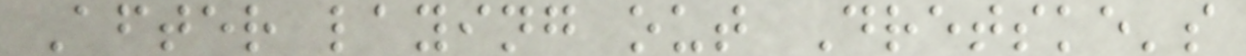After laying out Dretske's
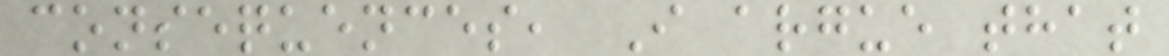consequences, I argue that
